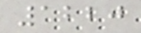1220
